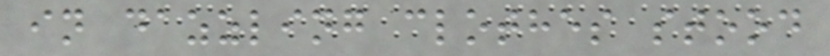in dazzling clothes stood
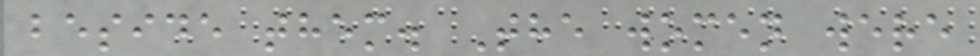beside them. The women were
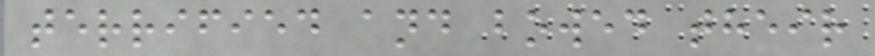terrified and bowed their
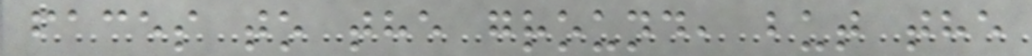faces to the ground, but the
